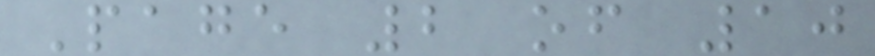Page 2 of 10
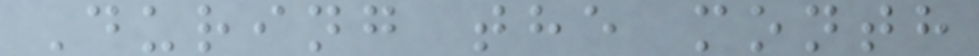During the month
